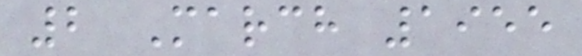2 March 1955
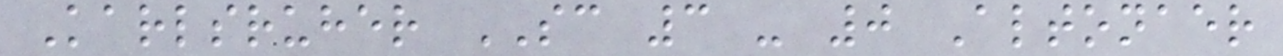Karlsruher SC 3 - 0 Altonaer
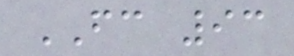FC 93
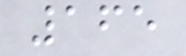165
